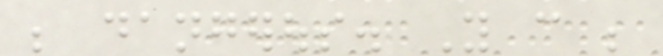be dangerous. You can be
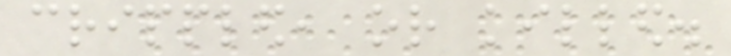crippled, or killed.
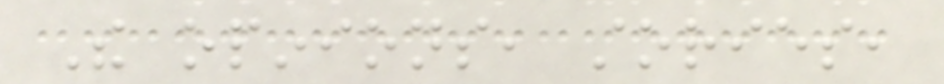The opinions, stories,
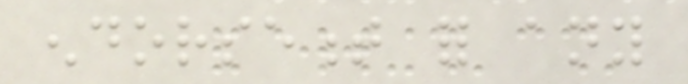endorsement for any
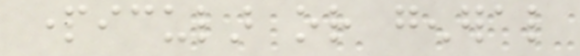particular or general
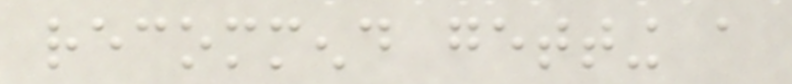recommend getting a
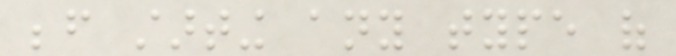before starting any type of
